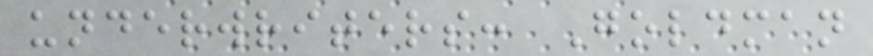underwriters: Goldman
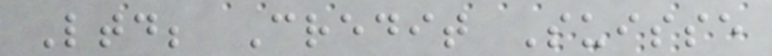Ltd; Credit Suisse
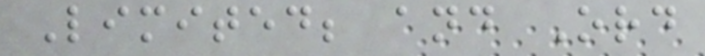Limited; and Ord
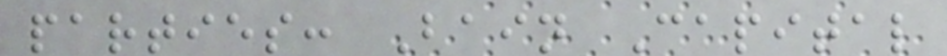parties: Bain Capital
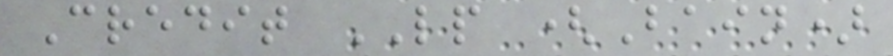Credit LP (Bain)
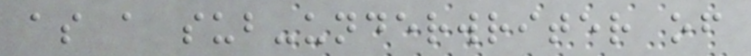as a sub-underwriter of
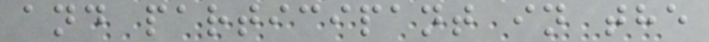and participant in the
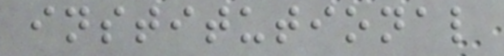institutional
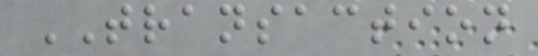TRANSACTION
